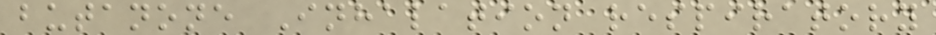butanone Inhalation respiratory
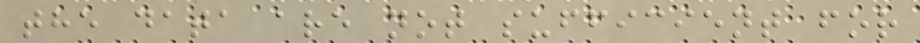the data are not sufficient for
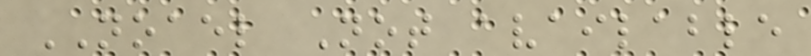NOAEL Not available
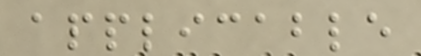applicable
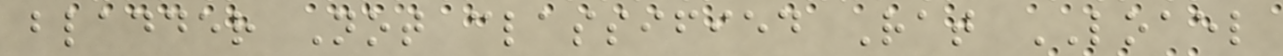bladder Not classified Rat LOAEL
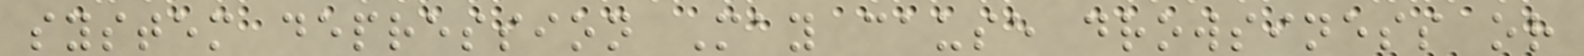system depression May cause drowsiness or
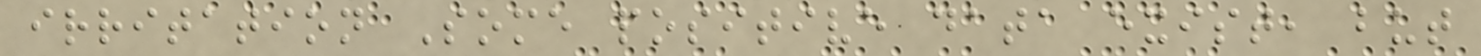irritation Some positive data exist, but
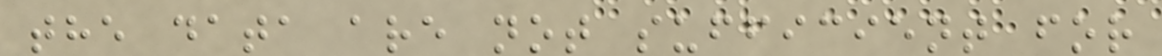the data are not sufficient for
